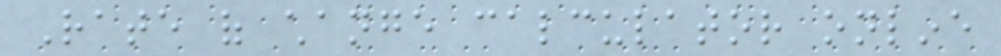Rate of change calculator online
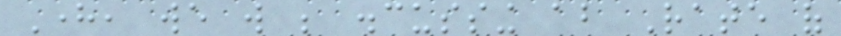Here, we will be discussing about Rate of
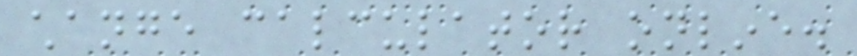change calculator online.
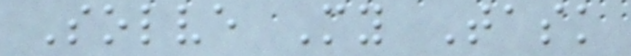Solve My Task
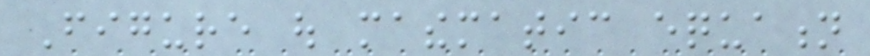Figure out mathematic equation
